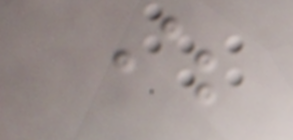where
